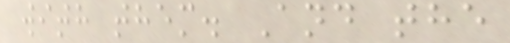with them. And the
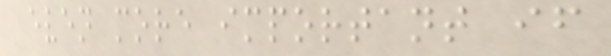even more important if
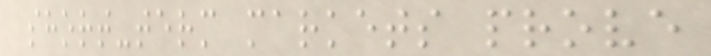short-term markets prove
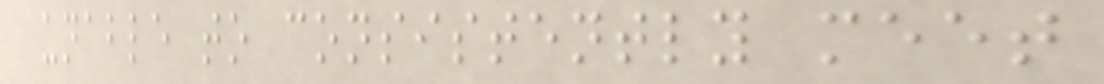unable to consistently meet
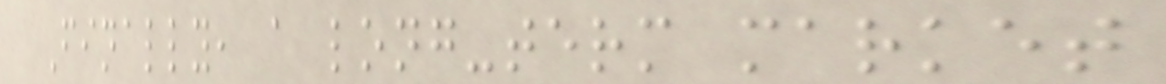Finally, a long-term market
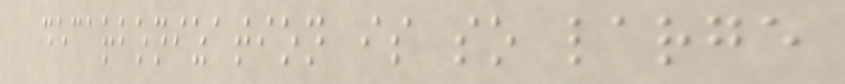decarbonization is so large
